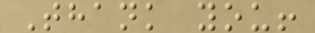Thank you!
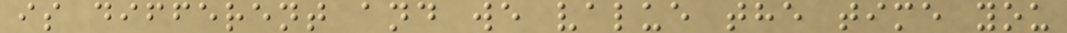is different and we value the time you
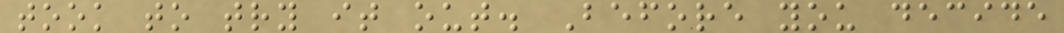took to try it out. Before you decide
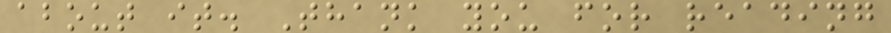about it. Thank you for reading
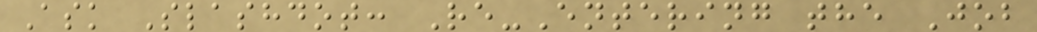Ask Slashdot: Re-Entering the Job
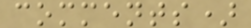comments)
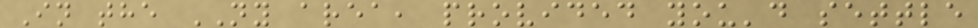In the NY area, provided you'd settle
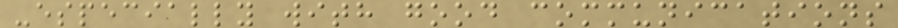-especially with good communications
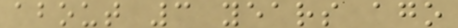about 3 years ago
